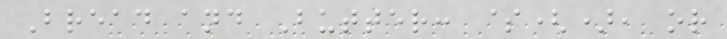Bread and Butter: $(), or
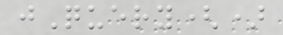jQuery()
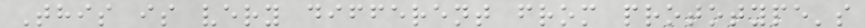This is very different from prototype's
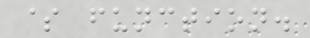$ function.
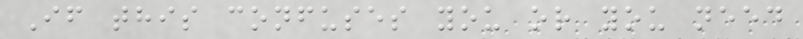If this confuses you or you need
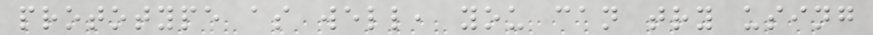prototype as well, you can try using
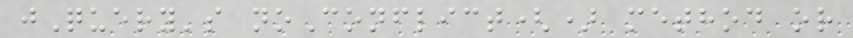jQuery's noConflict() method or
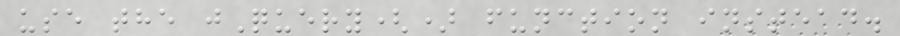use the jQuery() function instead.
